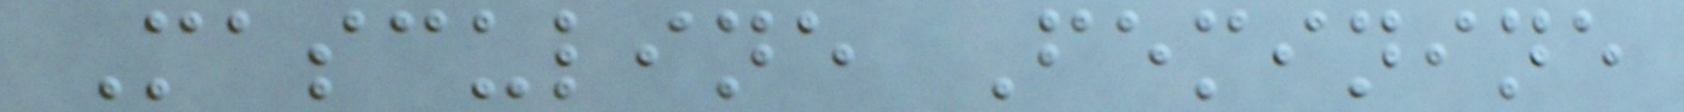Masculine Feminine
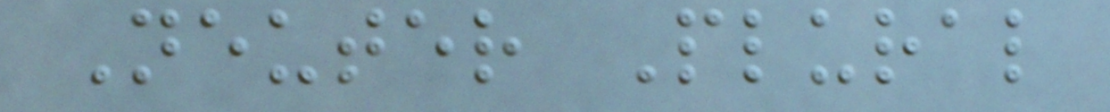Neuter Plural
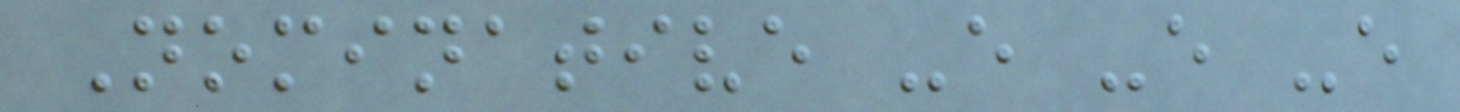Nominative -e -e -e
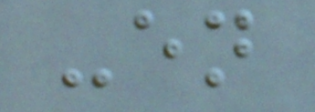-en
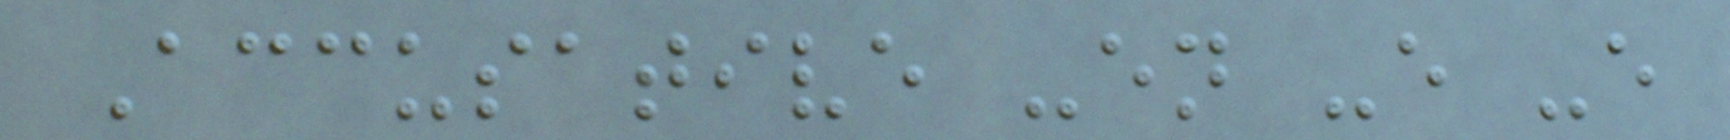Accusative -en -e -e
